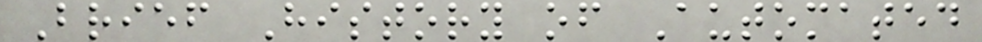Brief History of Automated
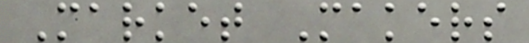Market Makers
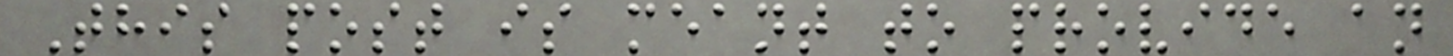This post is meant to provide an
